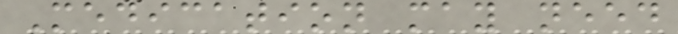Medication may need
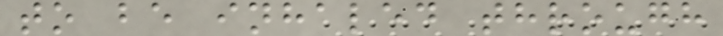to be inhaled through
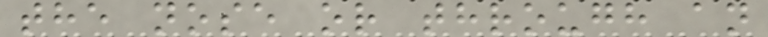the nose or through an
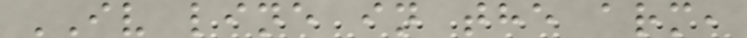IV line in the arm,
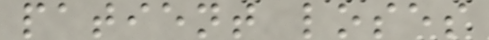patient loses
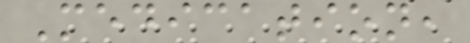Medication,
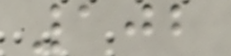102
